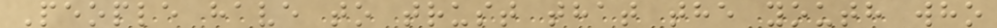People have to trust that the youth who
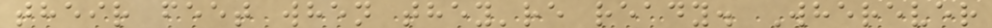their feet when they're ready. Wherever
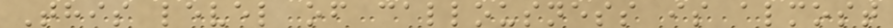This level of callousness is almost
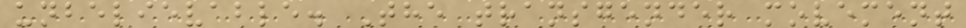unbelievable. The transgender movement
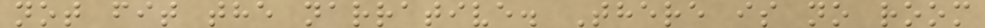not fit the narrative. There is no room
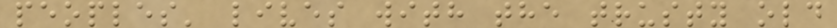peoples' lives with the trusty old
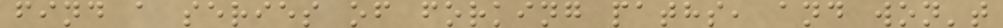find a series of forking paths, and won't
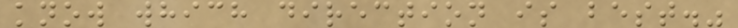know which direction is best."
